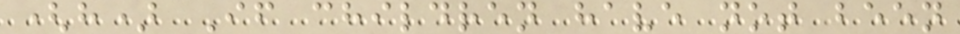(h) If children have not been
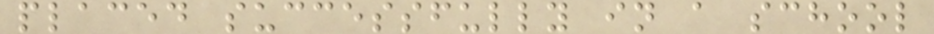placed successfully in a school
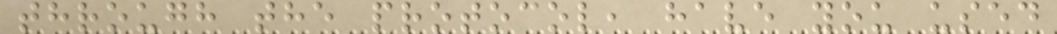through the protocol, have you used
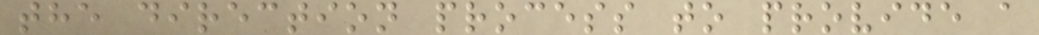the direction process to provide a
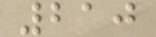210
